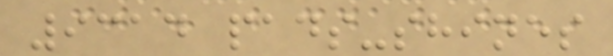9314 pads-shines
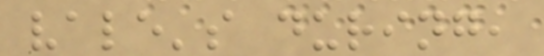vale's during,
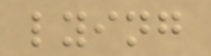lying
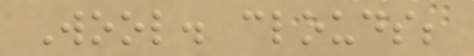Wool. clouds;
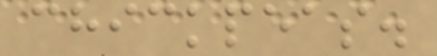chickpeas.
